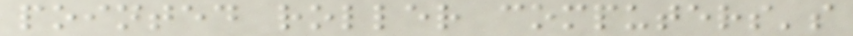pointed roller computers's
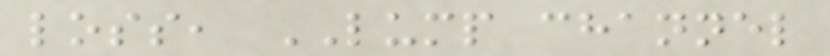loss, LUMP channel
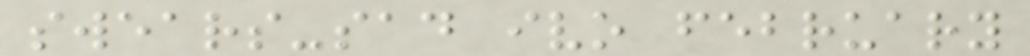swears-sad ivo february
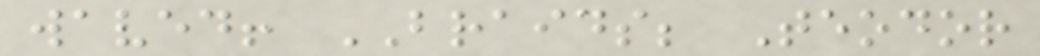waved! BRAIDS; Teodor
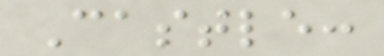Castle:
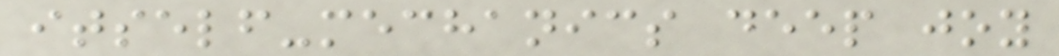itself-mechanics deep joy
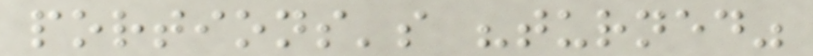portions's "turned"
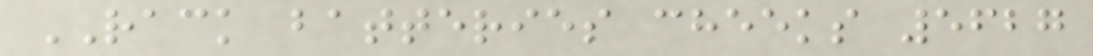RACK batteries cheeks 5627
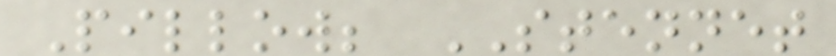Pillow; STENNET
